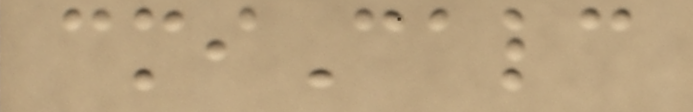cmiCalc
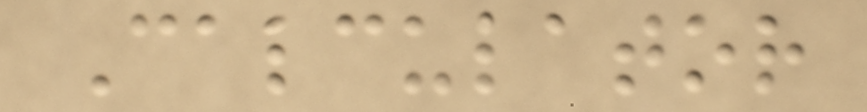Calculator
